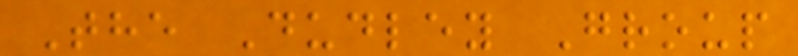The Dudley Group
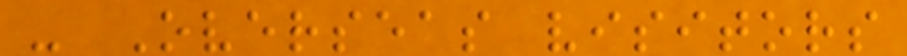- Overseas visitors
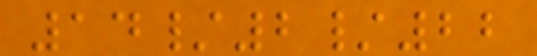14/2/22
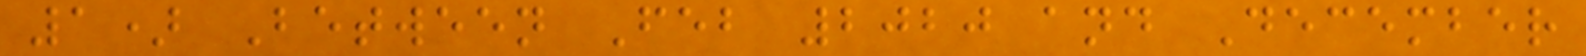1) Between Feb 2020 and December
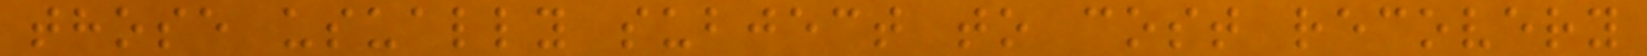those usually subject to cost recovery
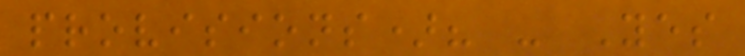provisions)? - Yes
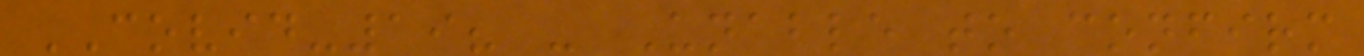COVID-19? - Unable to confirm
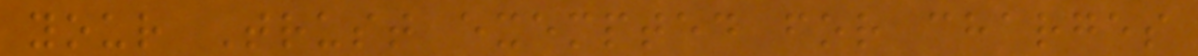your Trust exempted for charges
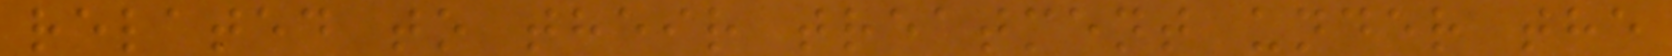related to their treatment under the
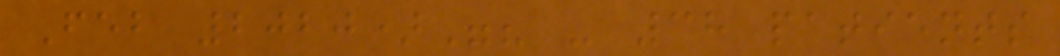Feb 2020)"? - 38 patients
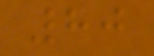80
